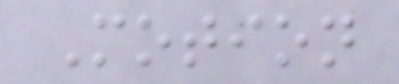Motion
